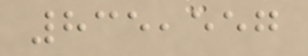835,557
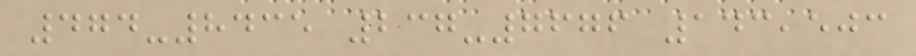474-8435 237-7676 143,503
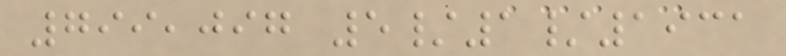799,097 5/1/1931
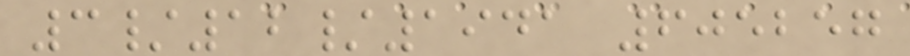3/12/1941 605257
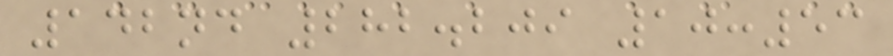142nd 282.209 10:53
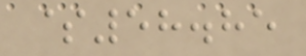$58.85
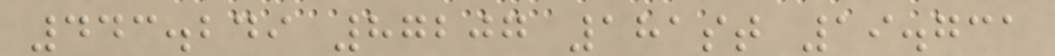443.249 87207 181st 19.731
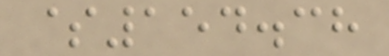$154.38
